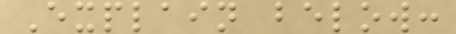Explain below:
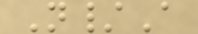N/A
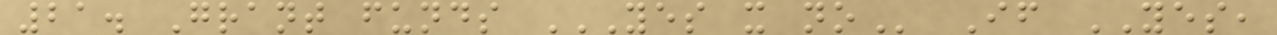21. Grant funds YES X NO If YES,
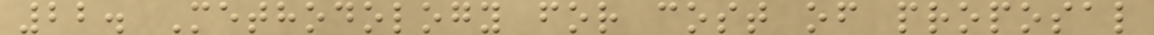22. Methodology for cost of proposal
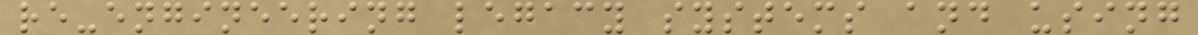re-engineering legacy systems and using
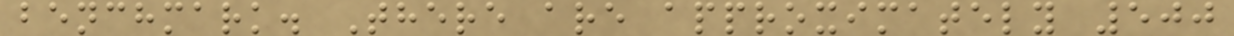benchmark. There are approximately 500
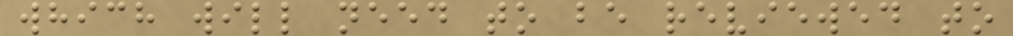which will need to be reviewed to
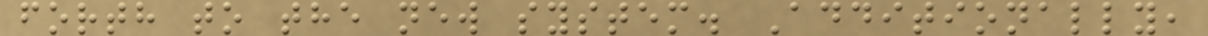forth to the new system. Additionally,
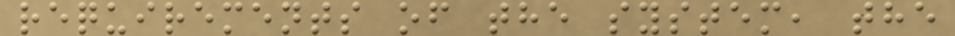requirements of the system, the
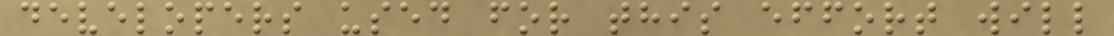developers used for this effort will
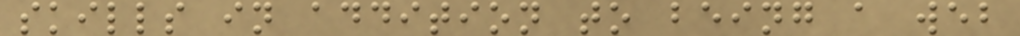skills in addition to being a web
